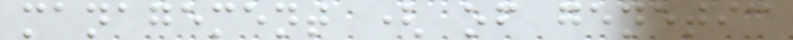management ( of genetic
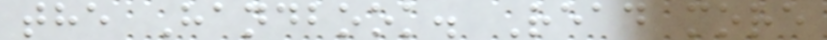the Handbook. Read more
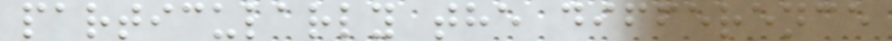particularly the difference
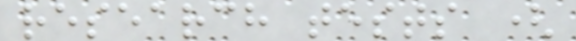research tests (
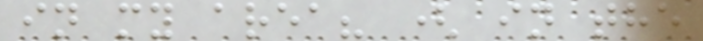in my area? ( in the
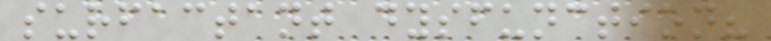surfactant dysfunction?
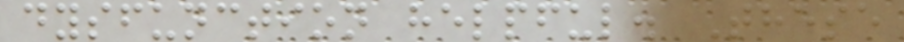dysfunction helpful. These
